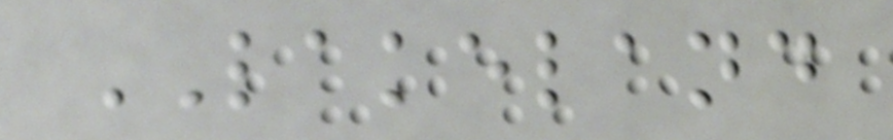LAKELAND
